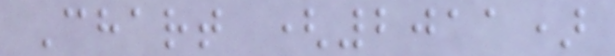Chart (2011)
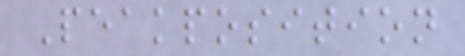Peakposition
